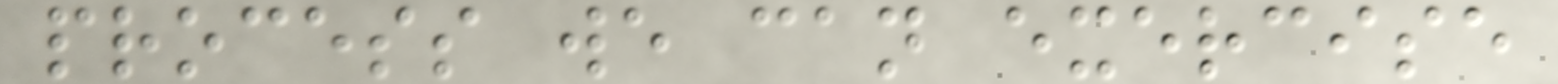process we can exercise
